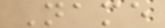Name
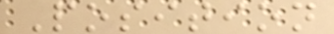Position
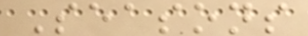Seasons
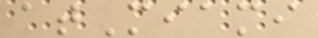atMiami
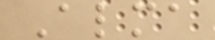Alma
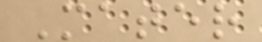Mater
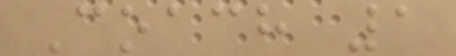Coach 1
